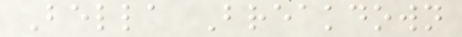Bella Breakdown
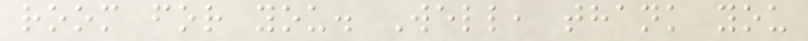room for you. Well, thank you
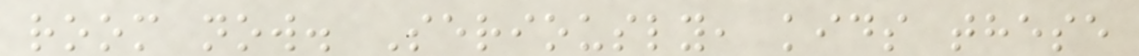room now. Seriously, kids these
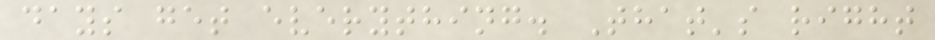days get everything. That's right
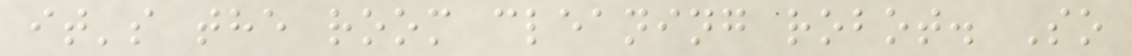it's the room cleaning robot. So
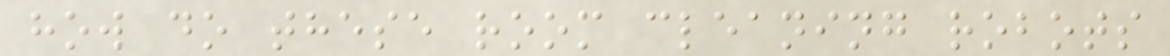how do these room cleaning robots
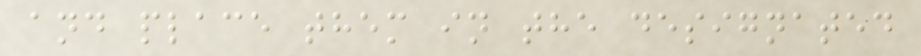and place them in the designated
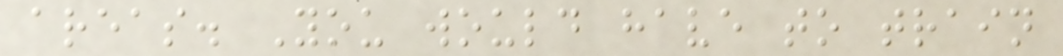areas. You would have to train
